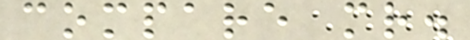compare mr.
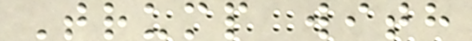Trump with
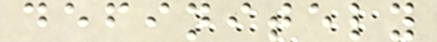definitely
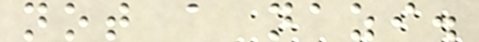not a nazi.
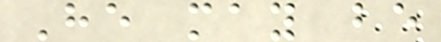He may be
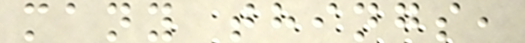many things,
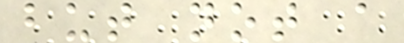but not a
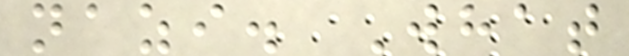nazi. What
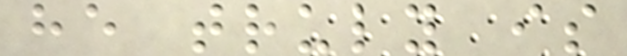he truly is
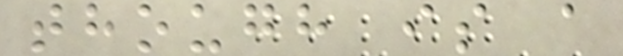though is a
